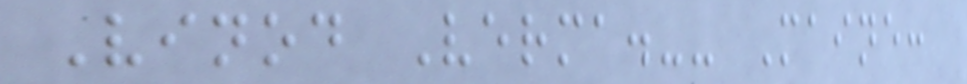Vinod Verma.-- Maine:
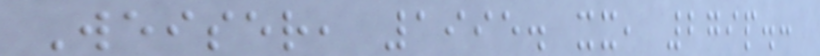Weiser, 1995. xx, 279p.:
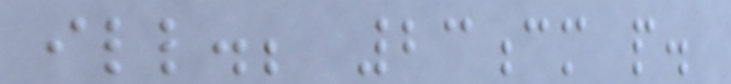ill.; 23cm p.
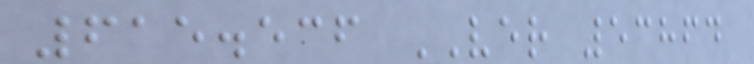615.536 VER 53864
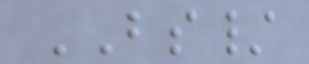BS/
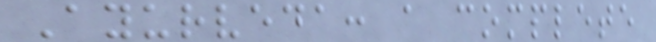Ayurveda: a complete
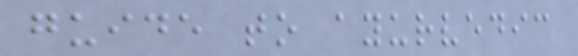guide to ayurvedic
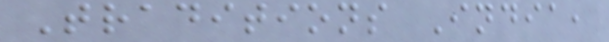Traditions India,
